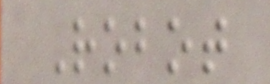Robot
